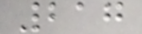217
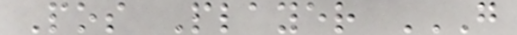Pos Player G
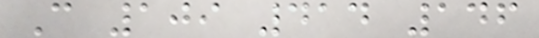C 109 414 146
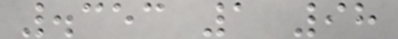.353 1 98
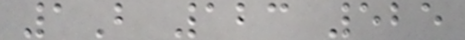1B 123 525
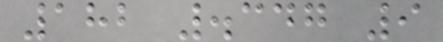182 .347 9
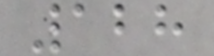128
